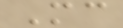Mc
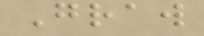Graw
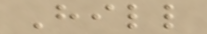Hill
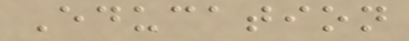Education
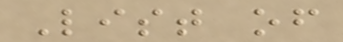List of
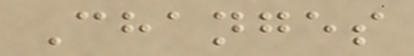Changes
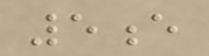5e
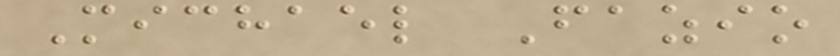Michael Fazio
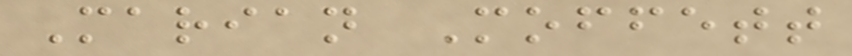Marian Moffett
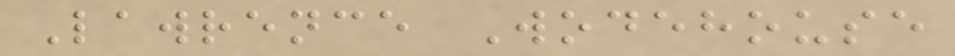Lawrence Wodehouse
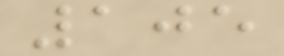105
